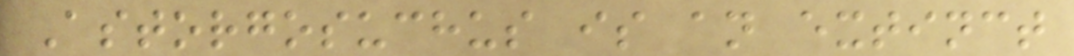Astorgosuchus is an extinct
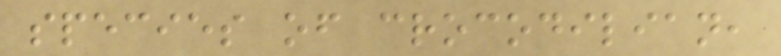species of crocodilian,
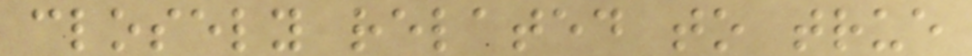closely related to true
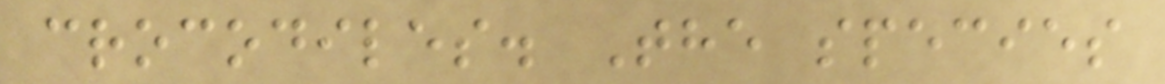crocodiles. The species
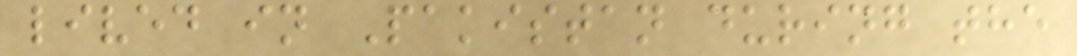lived in Pakistan during the
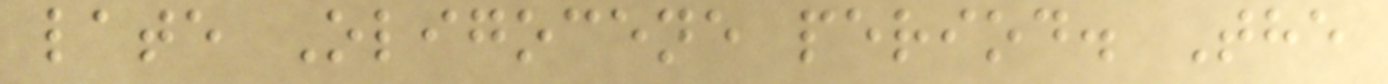late Oligocene period. The
